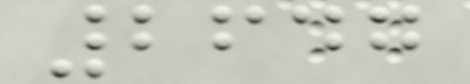2647
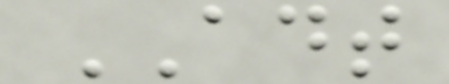ADT
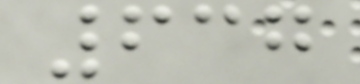637
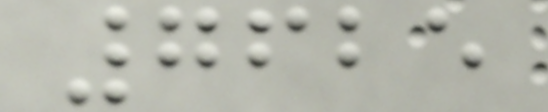7625
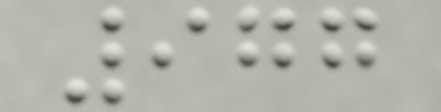977
